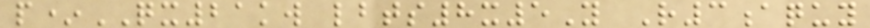p*QX21kw lbts8x5Y R3aquy
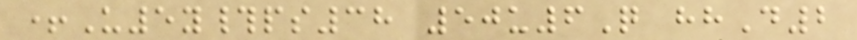+U5y#ps38 50u6Q hhD2
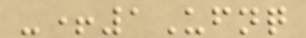-+1Ufnq
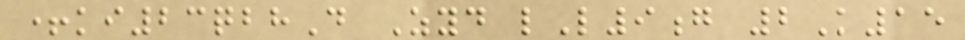+ki23qbhD Zyd lL9g 2K15
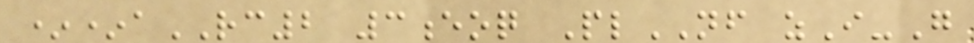**aRC2 3eoq PlNF zI-G
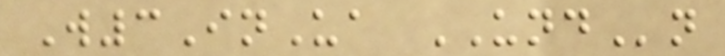W3InUa UNDn
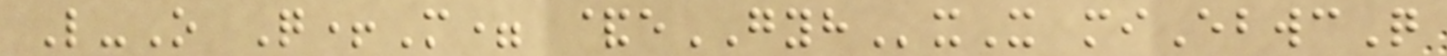L-O Q+M= &eGYHxX miEbwcQ
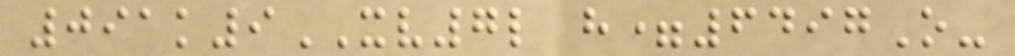091k9XV7l h=6497O-
